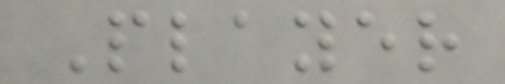Player
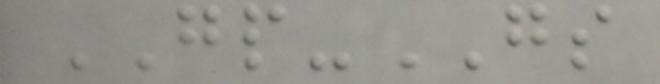GP-GS
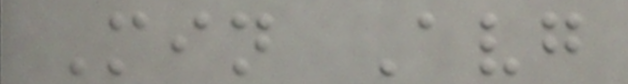Min Avg
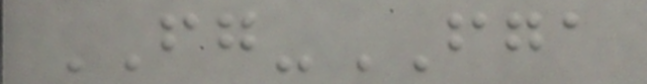FG-FGA
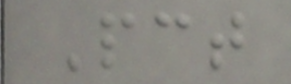Pct
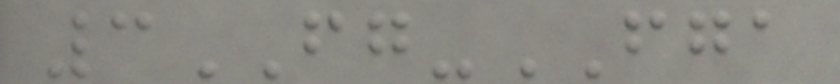3FG-FGA
